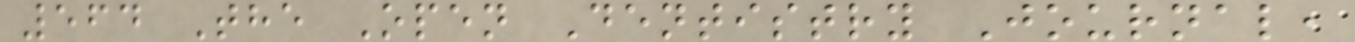564 The Open Dentistry Journal,
